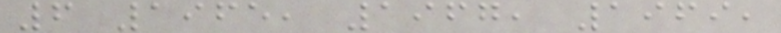6 1965, 1967, 1969,
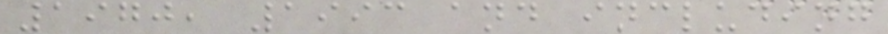1970, 1993 and including
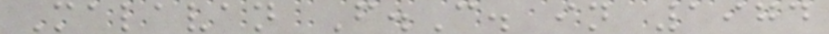Malavan F.C. in 1974
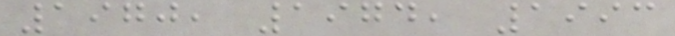1970, 1974, 1993
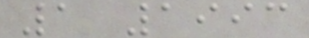1 1993
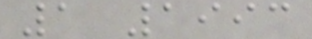1 1993
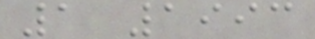1 1993
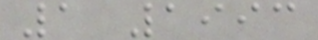1 1993
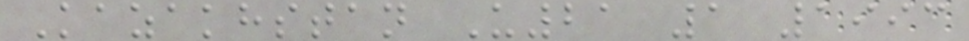Kazakhstan U21 1 1993
